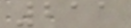211
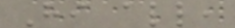Hi all,
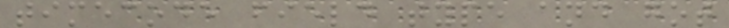timecode field type and got
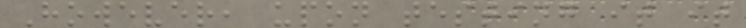However, upon testing it it
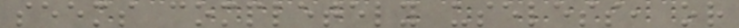seems completely useless, or
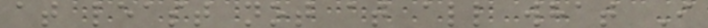at least not at all what I
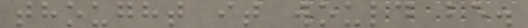thought it would be.
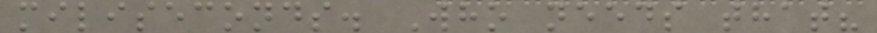miliseconds. Who needs that?
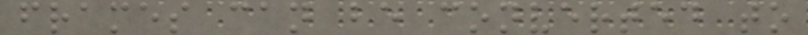frames can be converted to
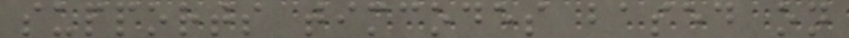supports timcodes based on
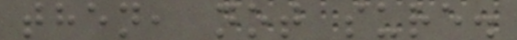then, not sure.
